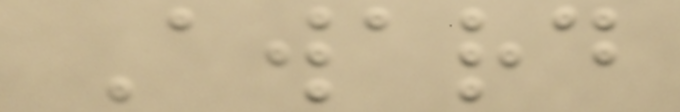Award
